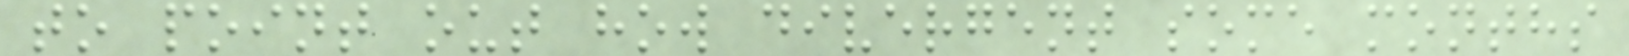to point out how divergent some months
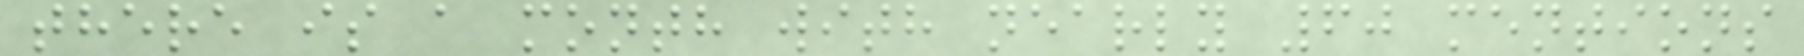there is a month with nearly 60 mentions
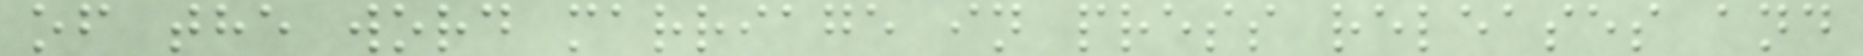of the word marriage in press releases and
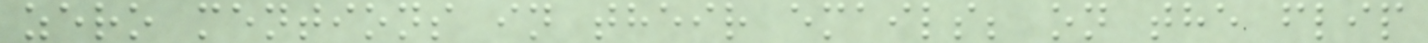zero mentions in their emails; on the flip
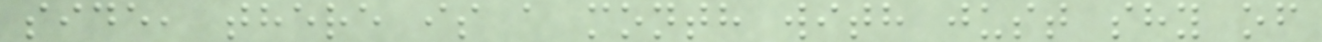side, there is a month with just shy of
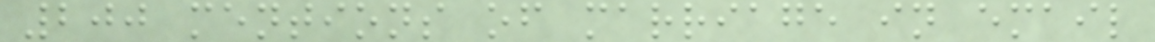200 mentions of marriage in email
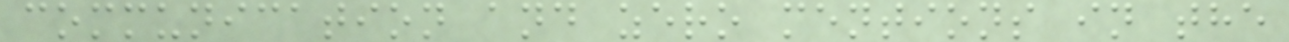communication and zero mentions in the
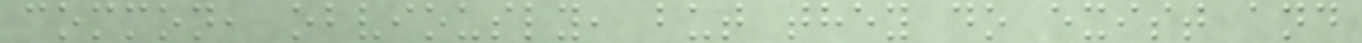common, obviously, but they do exist and
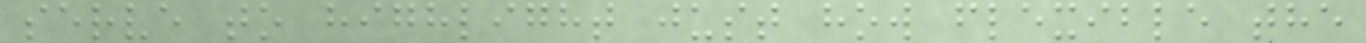serve to highlight just how flexible the
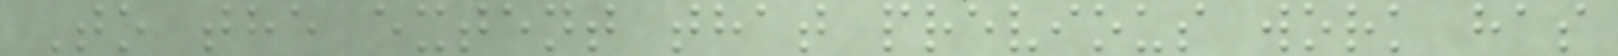To the extent that previous work has
